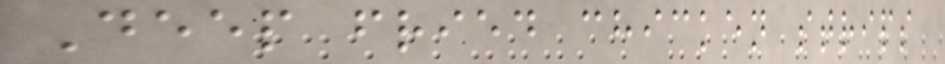Deep fried chicken strips
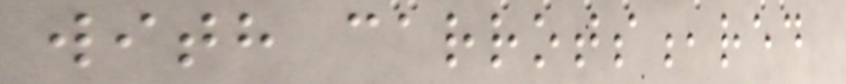with carrots,red
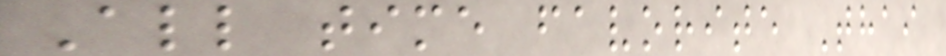All time favorite Thai
